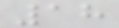18
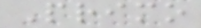Primo
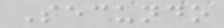Secundo
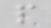p
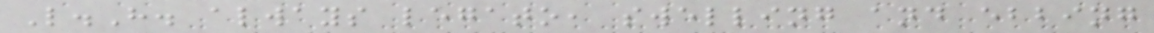L.H. always legato, swelling and ebbing
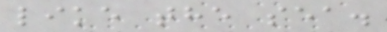like the sea.
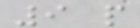9 p
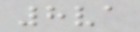8va
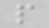p
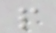p
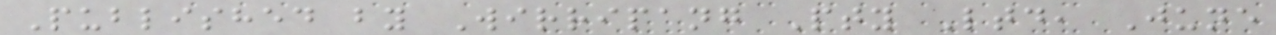Published by Wirripang Pty Ltd, June
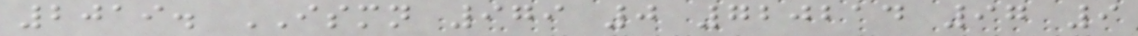2019. ISMN 979 0 720214 97 9
